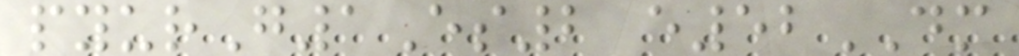pyurG1Es2 e52DM
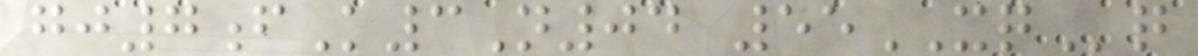gj7fK3N04 55XQq
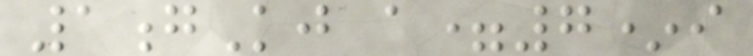1gKj a=7*i
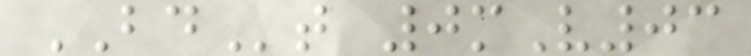BDt 0mV03
